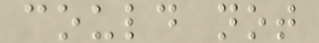could not
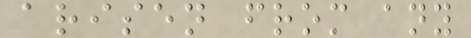arisen from any
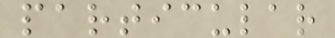particular
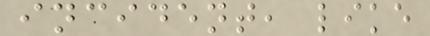incident, like
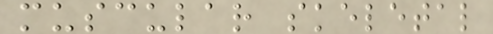muscular skeletal
